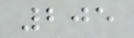205
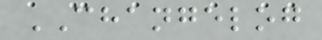CHANGELOG
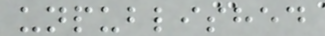unpublished
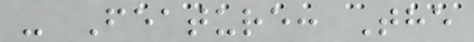- Feature: The
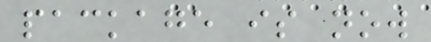package is now
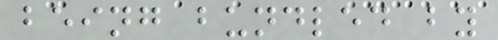being bundled by
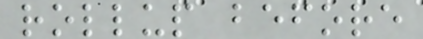rollup before
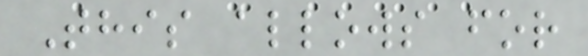This allows for
